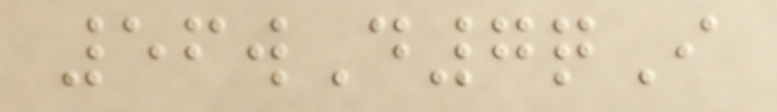56wD7qI
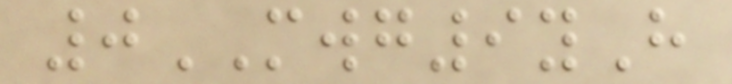0MWG9yH
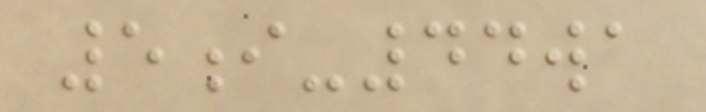5i-44wa
